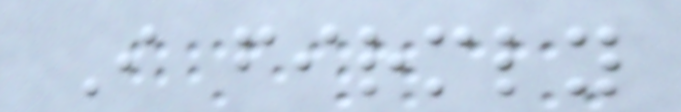I firmly
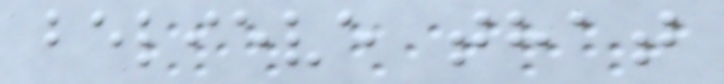believe that
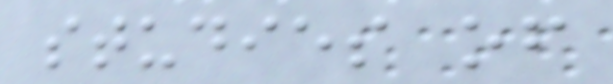studies of
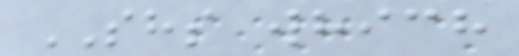SHS which
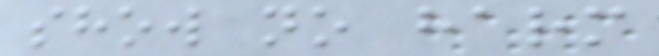show no harm
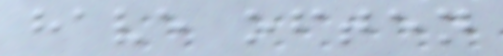have often
